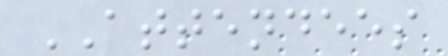ATTENDEES
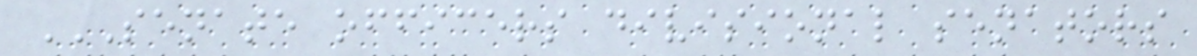SENATE OFFICERS DIVISIONAL SENATORS
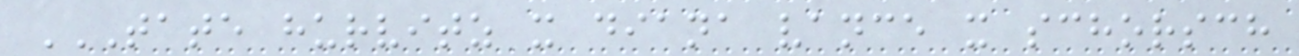TATE HURVITZ X DIANA VANCE X SCHORSCH
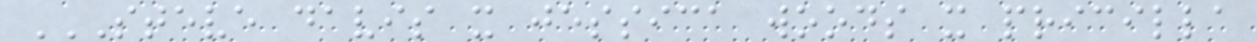STEVE DAVIS X JESSICA WOODS X PRICILLA
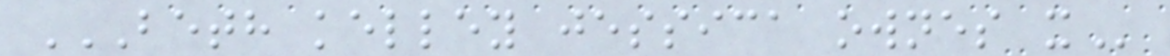BETH KELLEY JESSICA OWNES X
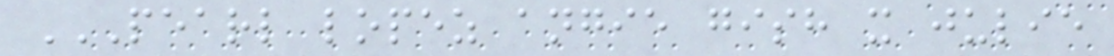PEARL LOPEZ ANGIE GISH X JULIE
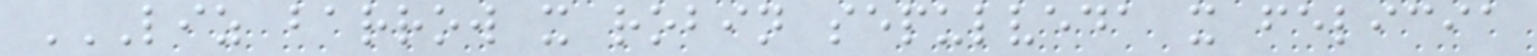LIZ BARROW X ROBIN SEPULVEDA X FELICIA
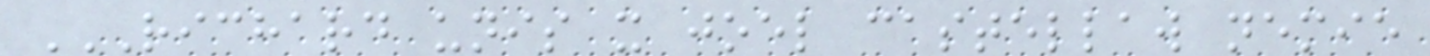RICHARD UNIS X JOEL CASTELLAW NEMIE
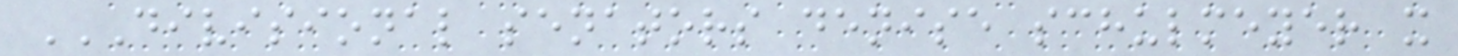DIVISIONAL SENATORS DENISE SCHULMEYER X
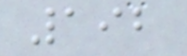192
